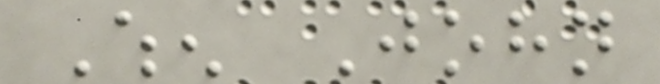When John
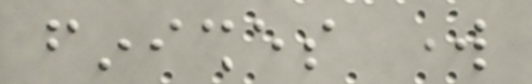finishes work
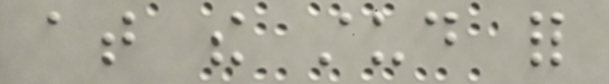at the stud for
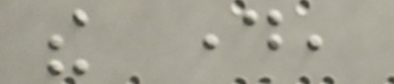the day,
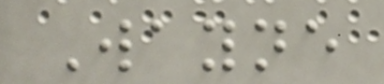Wayne
